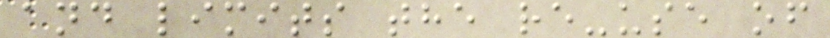and limits the re-use of
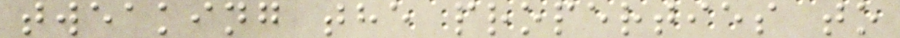tweaking the properties to
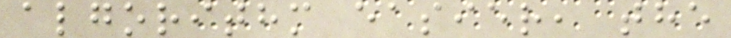algorithm easier, the
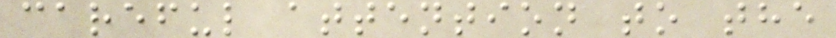careful attention to the
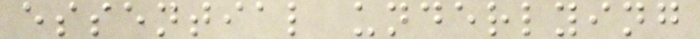essential underlying
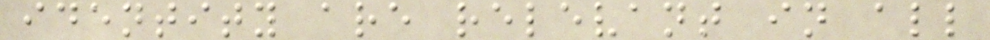identity are relevant in all
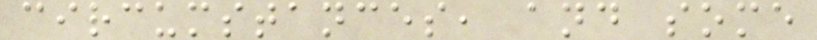circumstances, and some
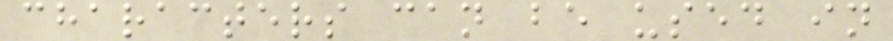characters can be used in
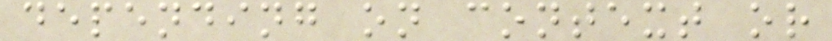depending on context or
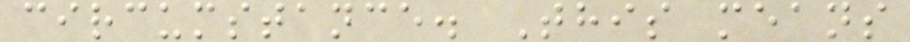circumstance. This means
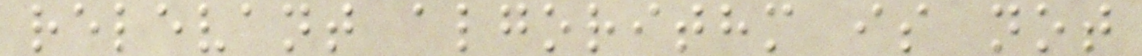relevant algorithm is not
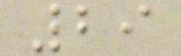29
